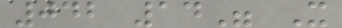042 14" X
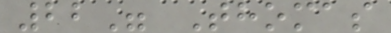22" Thomas
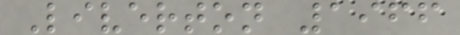Liverton 1966
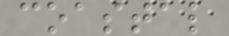coastal
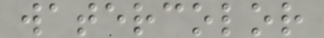watercolor
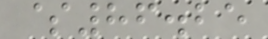$86.25
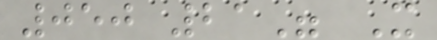050 21" X
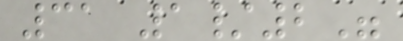31 1/2"
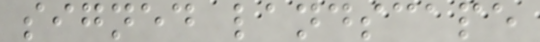signed landscape
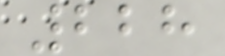228
